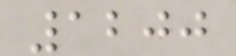1200
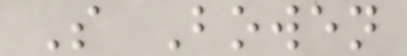S Bowen
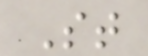St
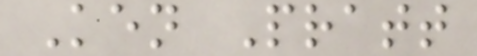Ken Pratt
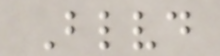Blvd
